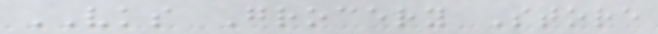VKS Grocery Store
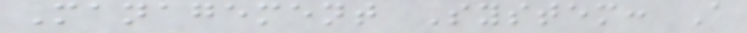Management System: A
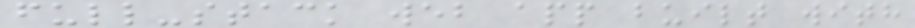full-stack web app built with
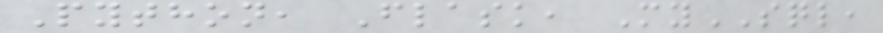Python, Flask, MySQL,
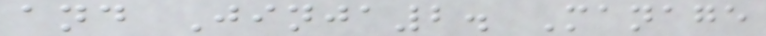and Jinja2. Manage
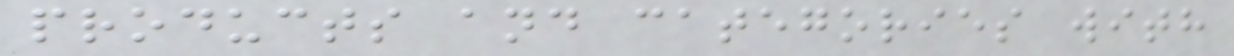products and categories with
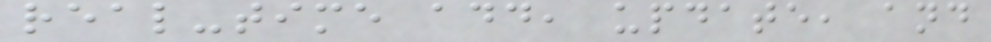real-time add, update, and
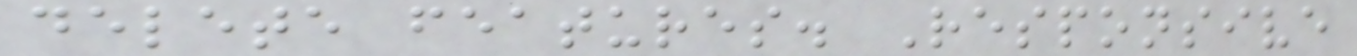delete features. Responsive
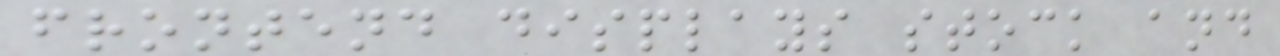frontend displays stock and
